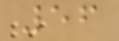56
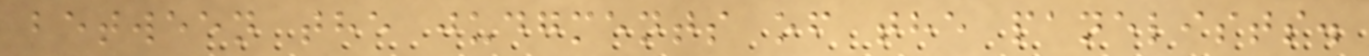between the judgments of the panelists.
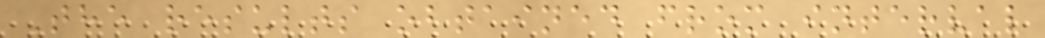The results obtained from interval
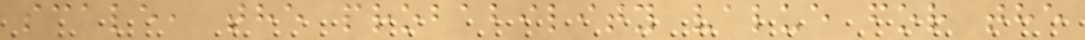scale, the probability value for the
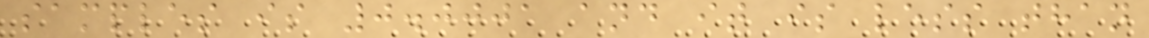samples is 0.0001 and it is less than
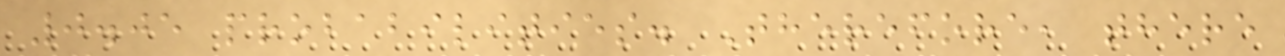0.05 probabilities. Therefore, there
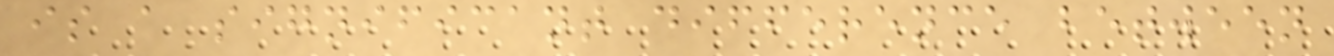is a significant difference between
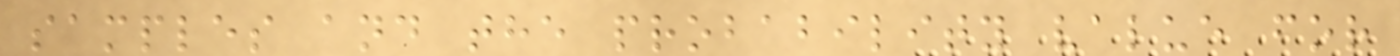samples and the probability value for
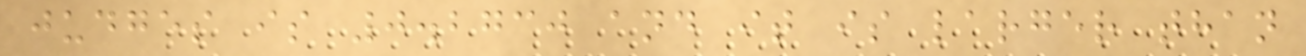judges is 0.2730 and it is larger than
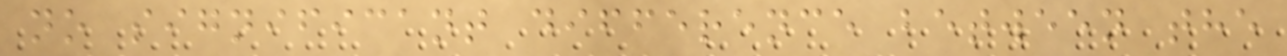no significant difference between the
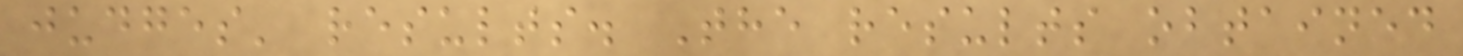judges' results. The results obtained
